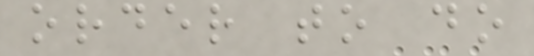order to do
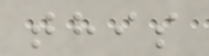this
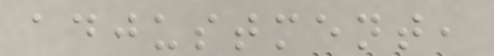adjustment,
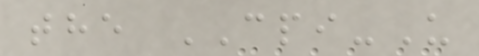the CPI-U
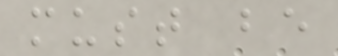must be
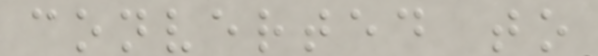converted to
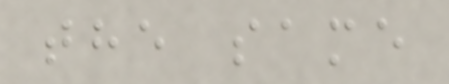the same
